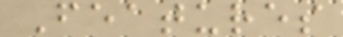Features
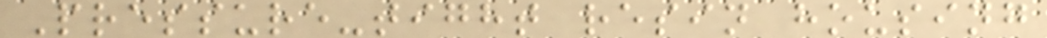Pressure-tight resin housing
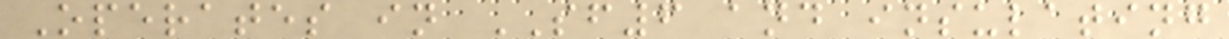Operates in SF6 and insulating
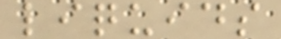liquids
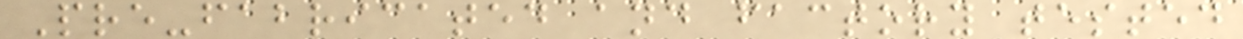Pre-fabricated and factory tested
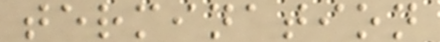termination
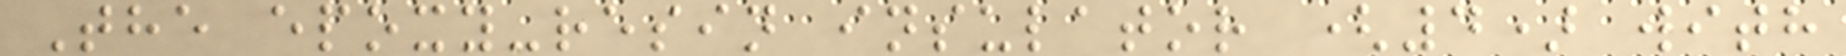The epoxy-resin insulator (4) with
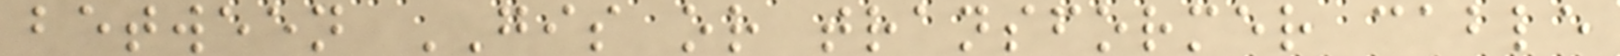between GIS or transformer cable
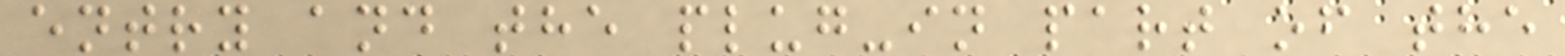entry and the plug-in part of the
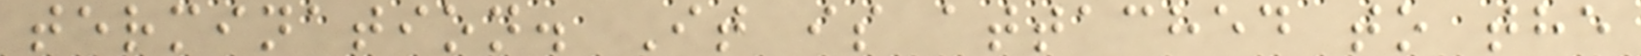termination. It is attached to the
